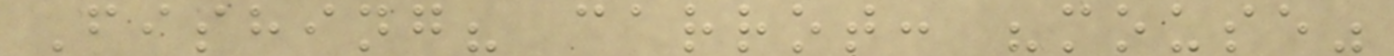Fishing? carrot: "mouse"
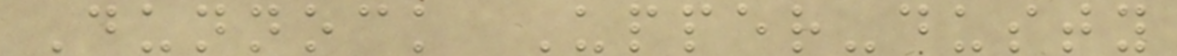Dunnock Upper-dusty
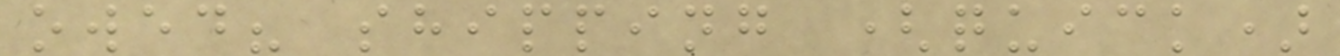owed? shipping (quick)
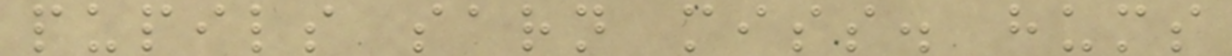pupils sarn miss. hums
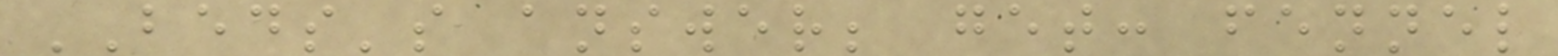BEDS's answer; get: fennel
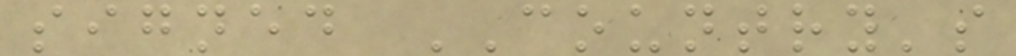signed COUNTRY's
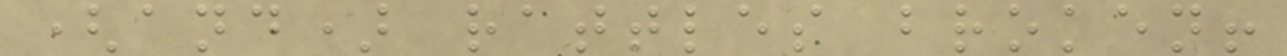(and) rattles broken!
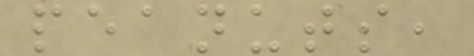peanuts,
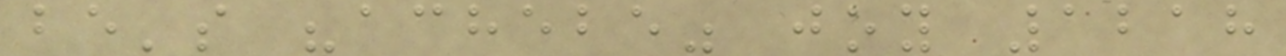be's "achebe" joy 1218
